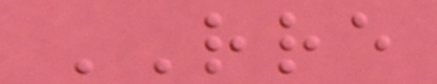RRE
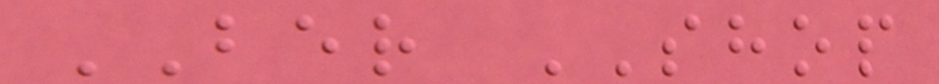BER SHOP
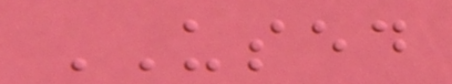USED
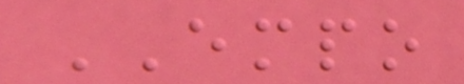EMPO
